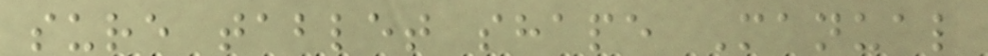sure tablet shape Manual
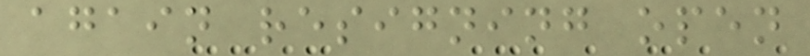again resigning open
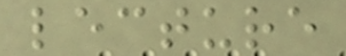lecture
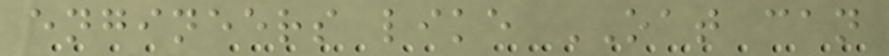engineers like OAT can
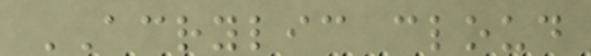ACRYLIC cloud
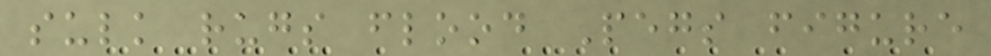sulk rugs flood Pegs figure
